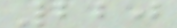220
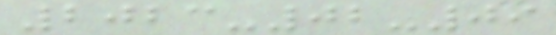2023-02-09
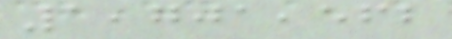1,701,562
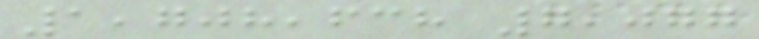1,708,638 7,077
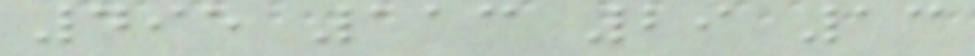495 113 29 13
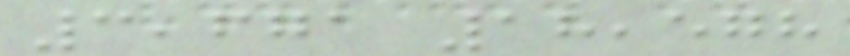3,671 18,578
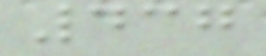437
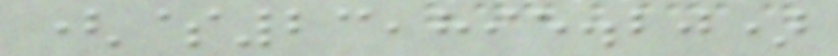($23,895.20)
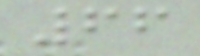66
